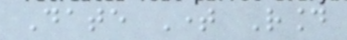Date Time Round
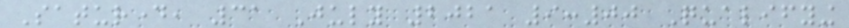Saturday, 31 July 2021 9:00 Qualifying
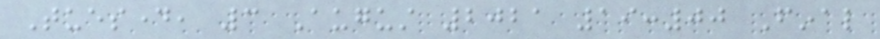Tuesday, 3 August 2021 19:00 Final
